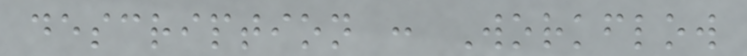description : Workflow
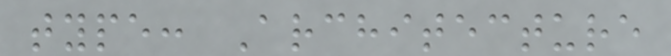type: Architecture
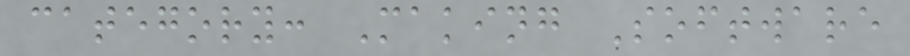category: Making Software
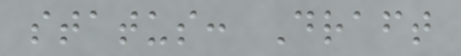status: Draft
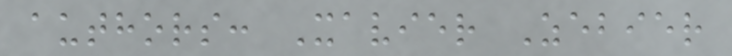authors: Xavier Zebier
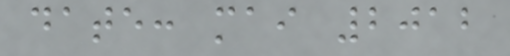date: mai 2012
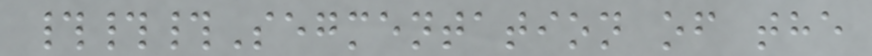###Segmentation of the
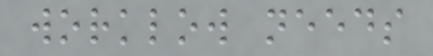worklow needs
